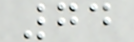74
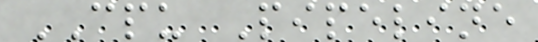CPU Pipeline
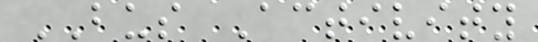BUS Activity
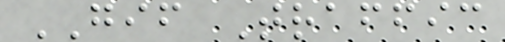GIF Traffic
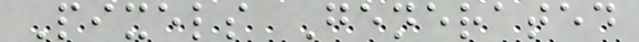Pixels Generated
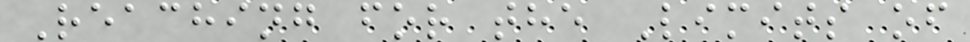Reaching for the Limits of
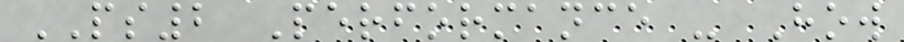PS2 Performance - How
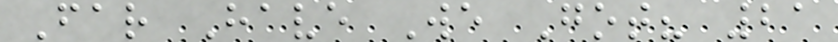Far Have We Got? 21
